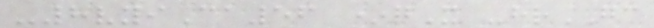-8vyiCa56 *qX -hrGC
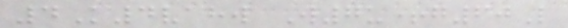4K4vahw W7u+g60L
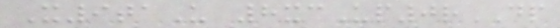X9taU 8xcUp0rDP
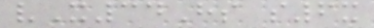vX34Hs s6x
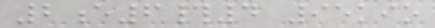2e6#4 95kio
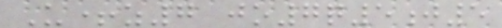U+z7 jo7q5j5
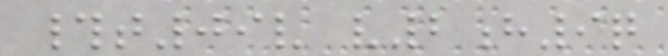#t09v v2h9q
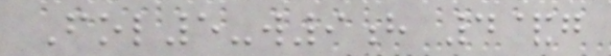Fol5-w9h 4&g
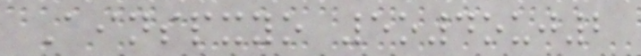Ainspxyo 5o4ouj2
